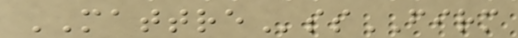MATTREssFIRM
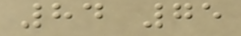84 75
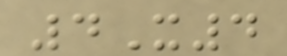4X4
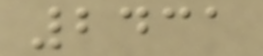2431
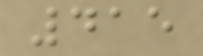415
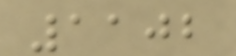1102
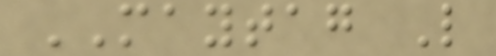MAYTAG L
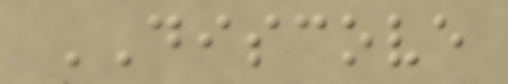DISCOVE
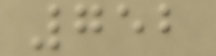752
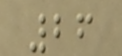26
